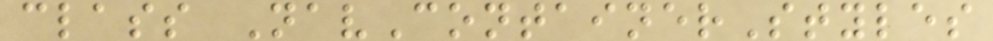class NavContainerStyles
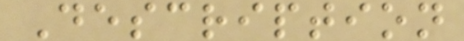Description
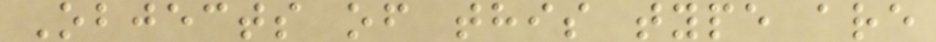Objects of this type are
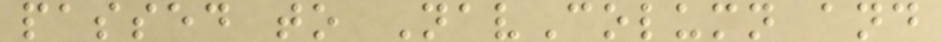passed to NavColumn and
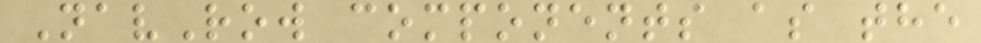NavRow components as the
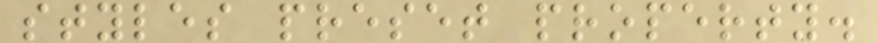styles preset property.
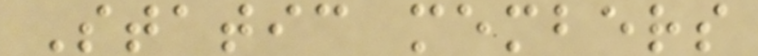Static members
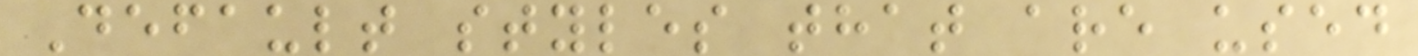Default styles that are used
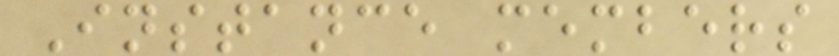Instance members
